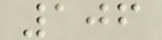106
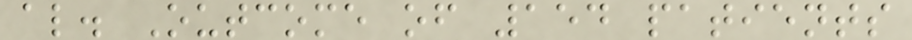al. Outcome of 154 patients
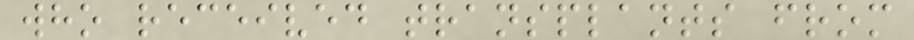who received transplants from
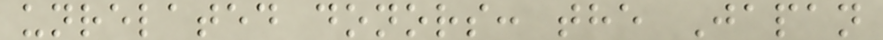unrelated donors: the Japan
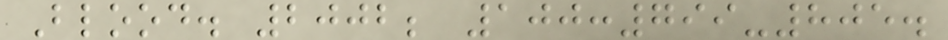Blood. 2002; 100:799-805.
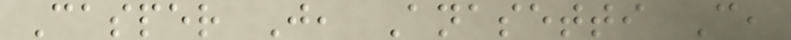Casper J, Anasetti C,
